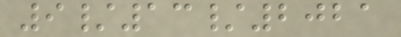9/13/2021
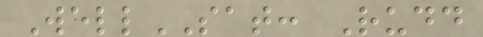WellSAT: Rudd
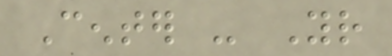Center - Your
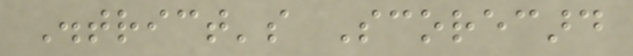District's Scorecard
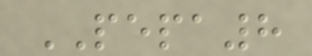PEPA8
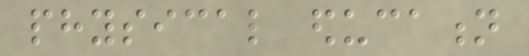physical education
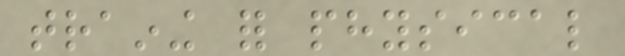training for physical
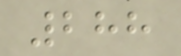288
